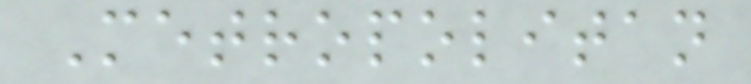Metropolitan
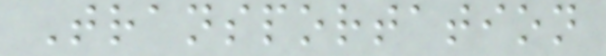Transportation
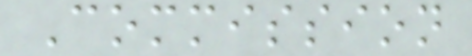Commission
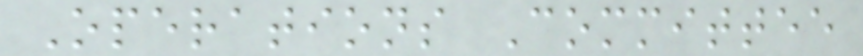Operations Committee
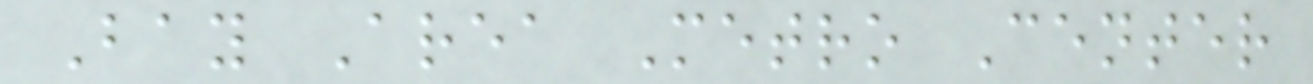Bay Area Metro Center
